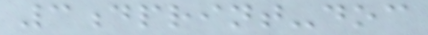3dprint-doc
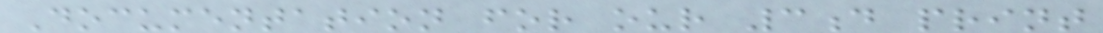Documentation for our 3d print
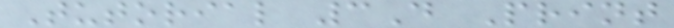Tutorial 3D Print
